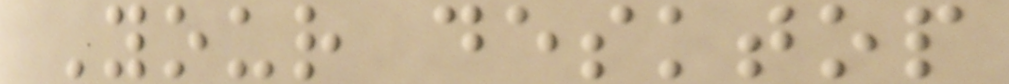Your desktop
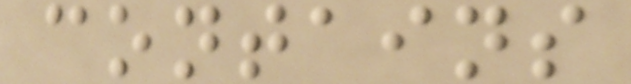contains
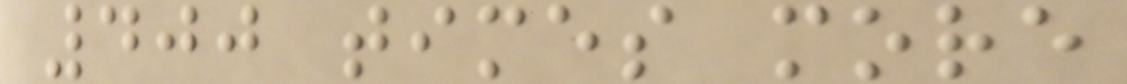400 times more
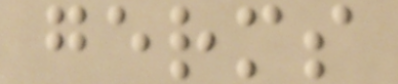germs
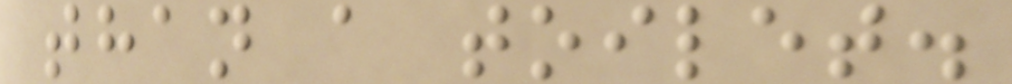than a toilet.
